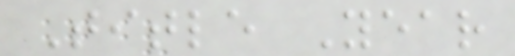Title Year
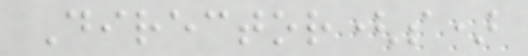Director(s)
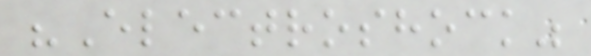"Electroshock"
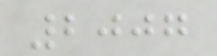2007
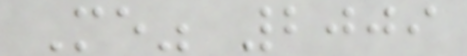Me" 2009
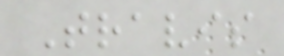Travis
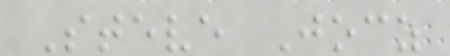Steve Jocz
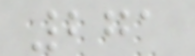271
